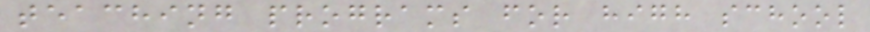teaching programs for high school
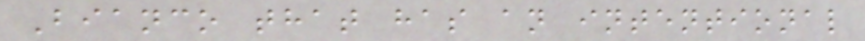Bianco that has an intentional
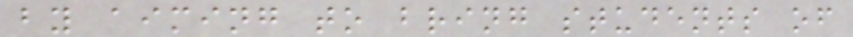by aiming to bring students of
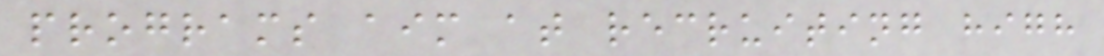programs aim at recruiting high
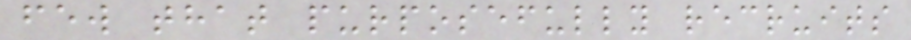few that purposefully recruits
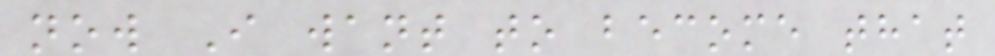now I want to become that
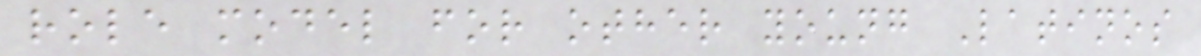role model for other young Latinos
